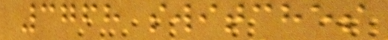3768 switches
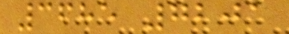3685 7201
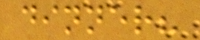dinner?
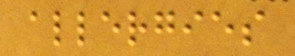allergies
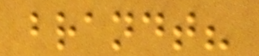brandt?
